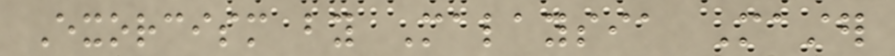Exorcism by Malaysia Master
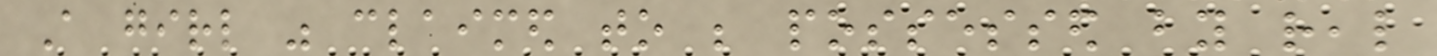A girl was claimed to be possessed by real
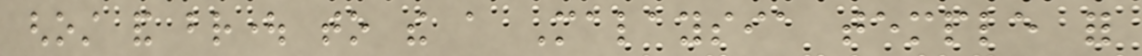ghost and brought to the a Malaysia temple for
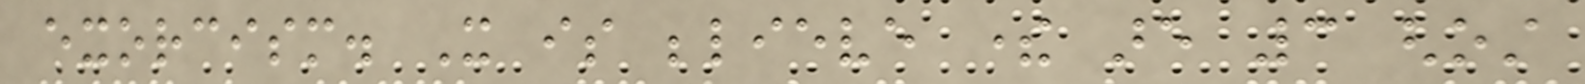exorcism. It is believe there are 3 ghost
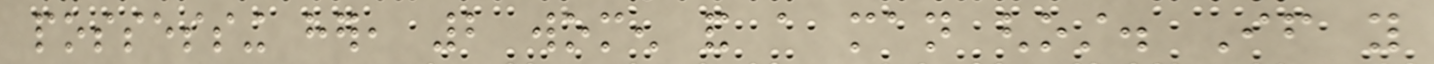possessing her, 2 women and a man ghost. If you
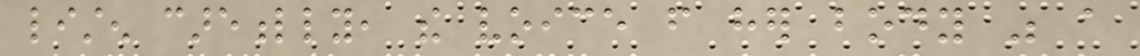listen carefully, the voice from her body was a
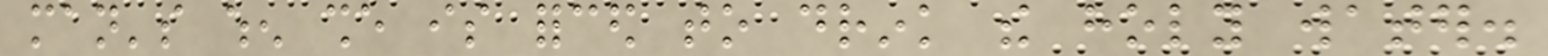man's when she is forced to drink the holy water.
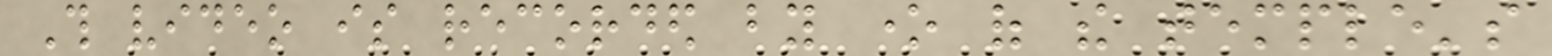This video is recorded by one of the temple's
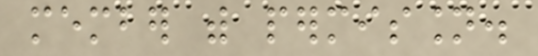member with permission.
